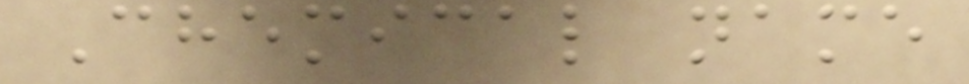Chemical name
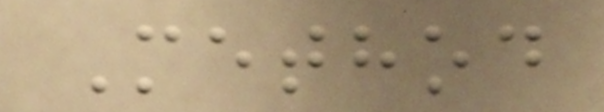Method
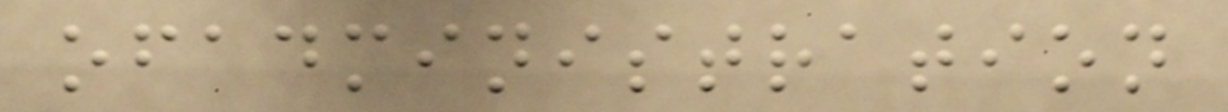ofadministration
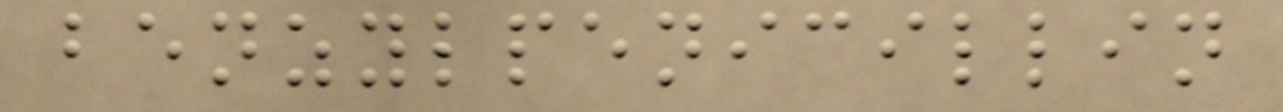benzylpenicillin
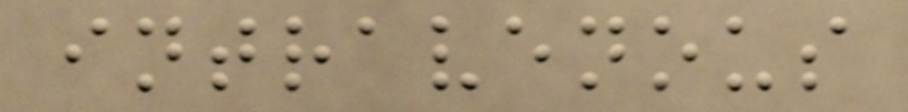intravenous
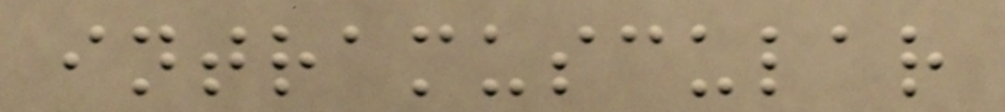intramuscular
